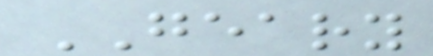GEARY
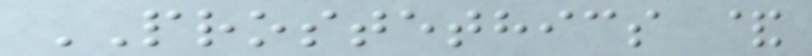PROSTETHICS &
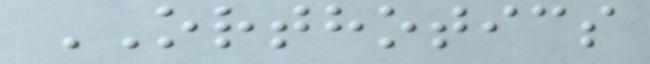ORTHOTICS
